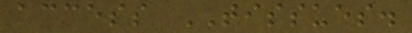access TISSUES.
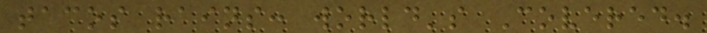tacos rains: world's Covered.
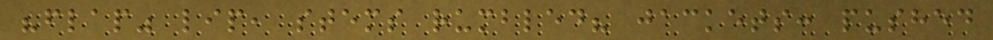"flap" lip, stems rumbled? jackets: pushed
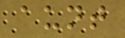aunt
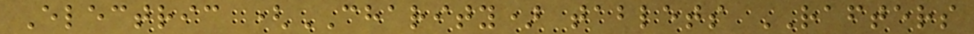Electric (CHARITY) tablets RAFTERS
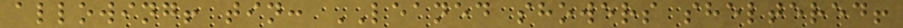allowing! tin: LEANED showers sheltered!
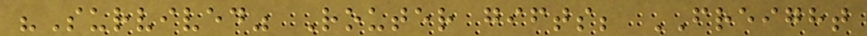"Survived" Router gifts; FREIGHT
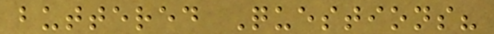buttered Questions?
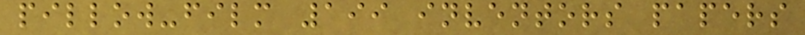pillow-film 199 inventors papers
